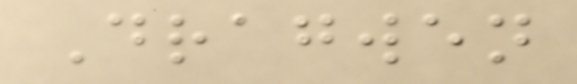Dragwen
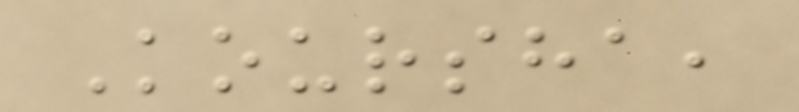Koursha,
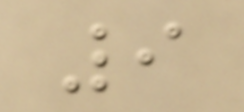9
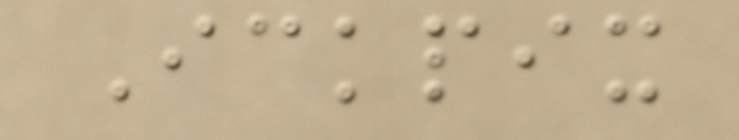Ickpix
